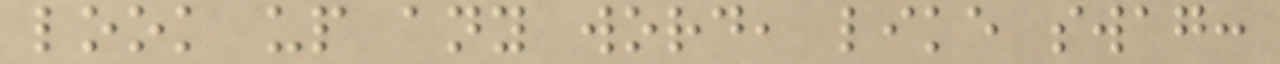look up any word, like swag:
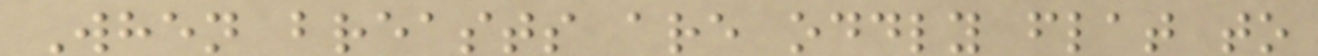When breasts are oddly flat to
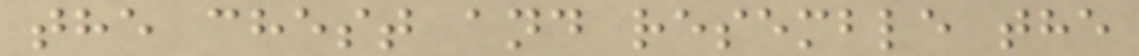the chest and resemble the
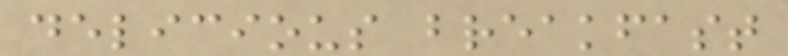delicious breakfast
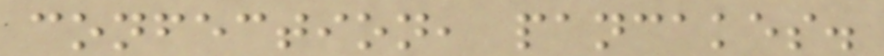confection, pancakes.
